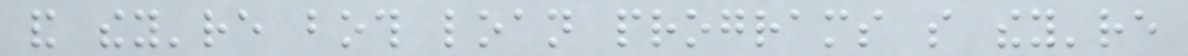and they're both loan programs so they're
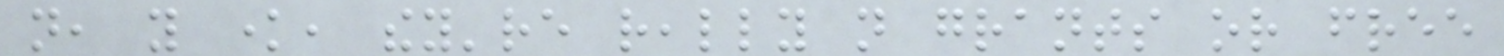not, you know, they're really not grants or free
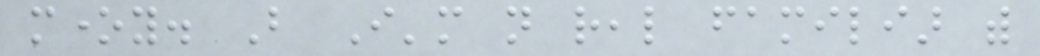money. But I'm not real familiar with
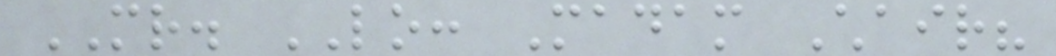MR. LO: Madam Chair?
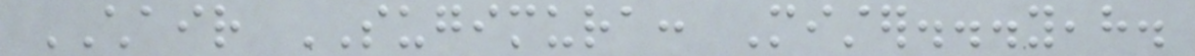CHAIR SUGIMURA: Mister...yeah.
